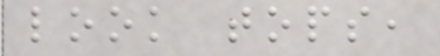look tops,
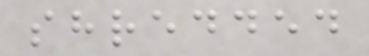shredded
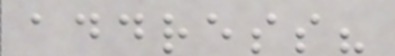address?
